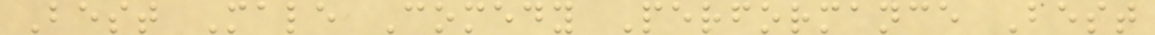Best Male Comedy Performance Best
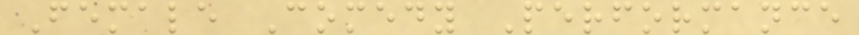Female Comedy Performance
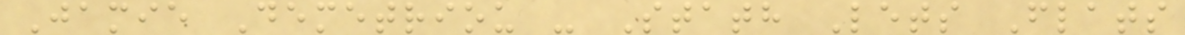Jamie Demetriou - Stath Lets Flats
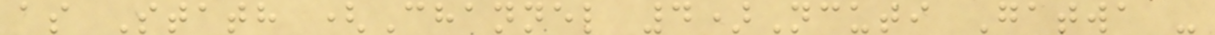as Stath (Channel 4)Ncuti Gatwa -
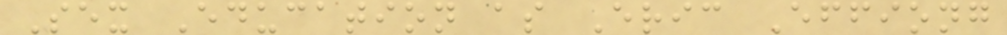Sex Education as Eric Effiong
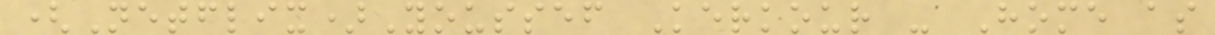(Netflix)Youssef Kerkour - Home as
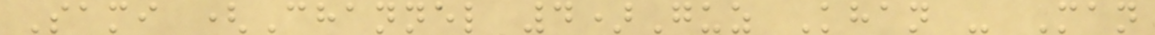Sami (Channel 4)Guz Khan - Man
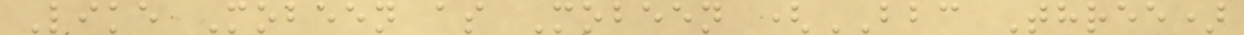Like Mobeen as Mobeen (BBC Three)
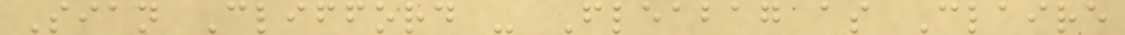Sian Clifford - Fleabag as Claire
